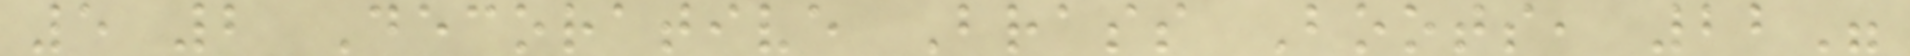5 2 Decorative Brass Boots, 22"
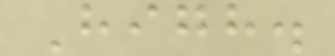High.
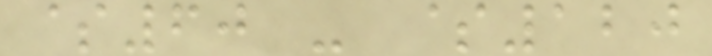$60 - $120
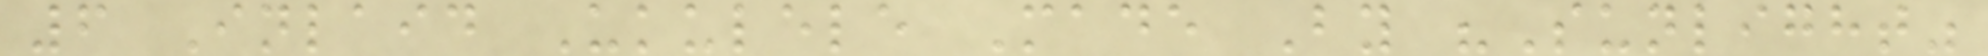6 Inlaid Ukulele Made By "Sunlight"
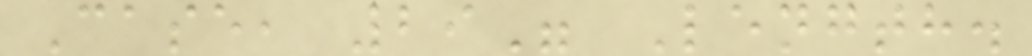Case, 29" Length.
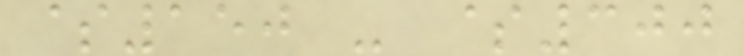$150 - $300
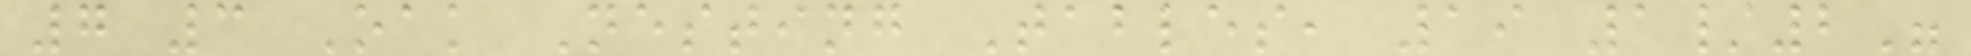7 3 Oak Nesting Tables, 19 1/2"
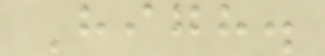High.
